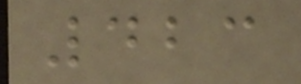423
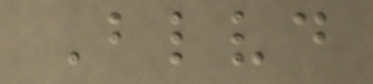Blvd
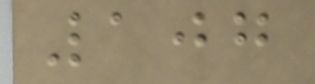107
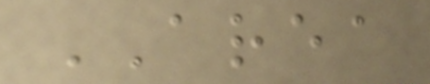AREA
